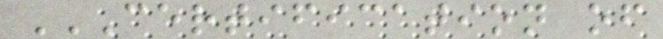CERTIFICATION OF
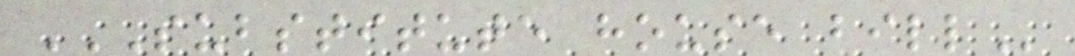SUBSTITUTE HOUSE BILL
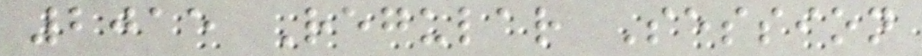2015 Regular Session
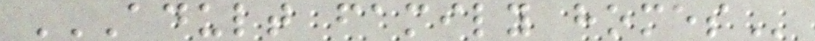ADULT FAMILY HOMES
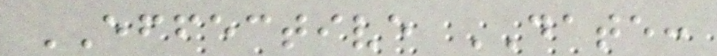EFFECTIVE DATE:
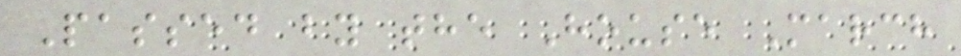Passed by the House March
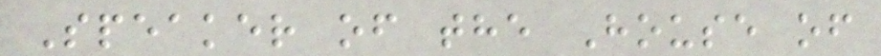Speaker of the House of
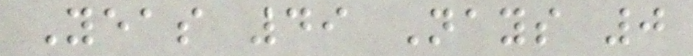Yeas 49 Nays 0
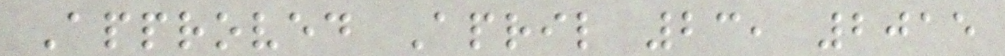Approved April 23, 2015
